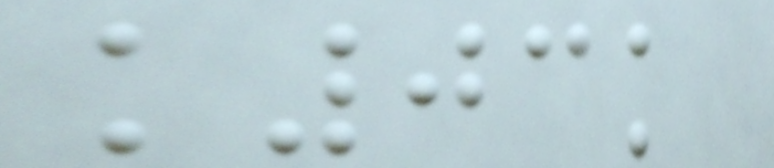k03k
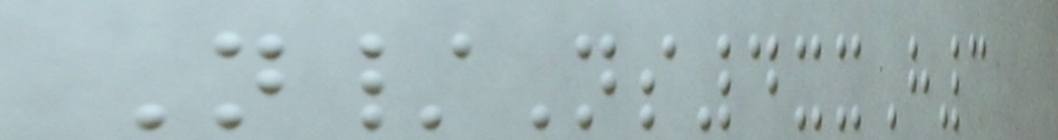N/Ns4xxH3
